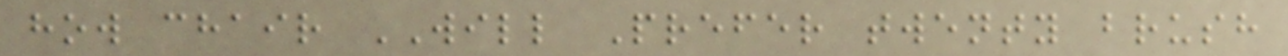how chair WILL Prefer twenty brush
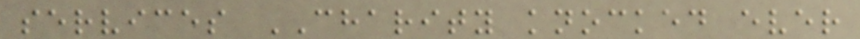services CHARITY knocked ever
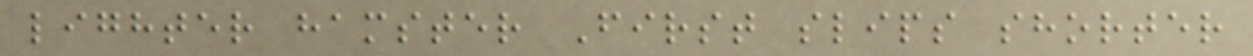lighter hamster First slips shorter
